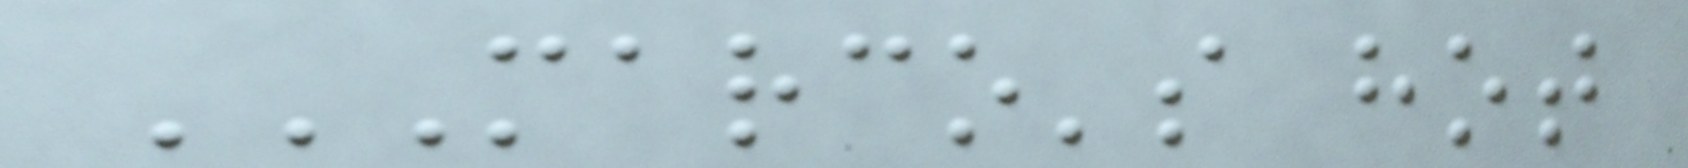MARCO'S HOT
